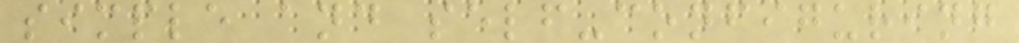simple and self-configuring
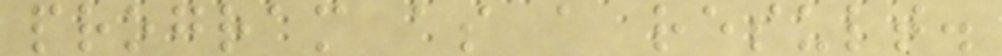program as a result.
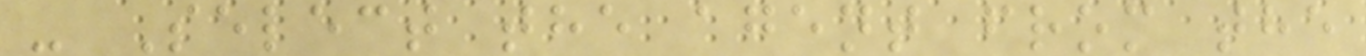- Select the agent from the
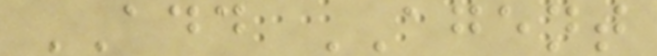ADD AGENT
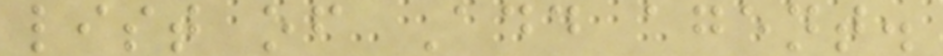list of Add agent.
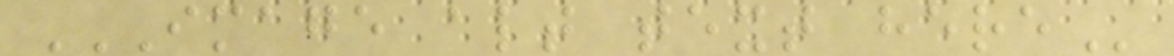IMAGE ALT TEXT HERE
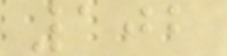102
